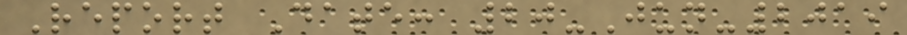Report Date: 20-Jun-2019
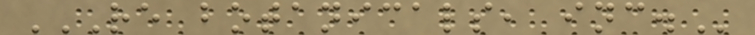RE BOTANICALS, INC.
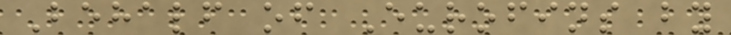Behalf of Eurofins by
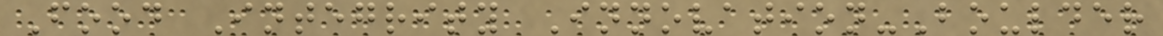Food Integrity Innovation-Boulder
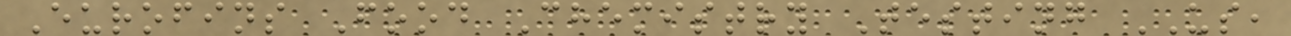Eurofins Food Chemistry Testing US,
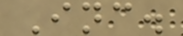Inc.
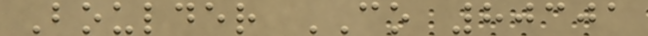Boulder CO 80301
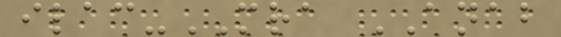ilac-MRA ANAB
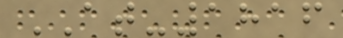AT-1816
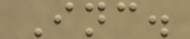Inc.
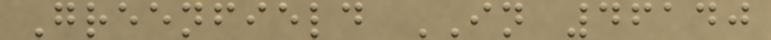Greenfield IN 46140
